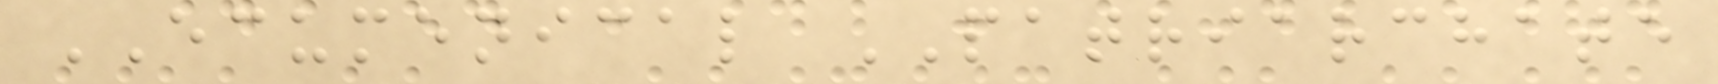ECUMENICAL PATRIARCHATE
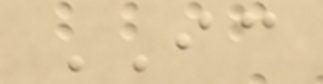IC
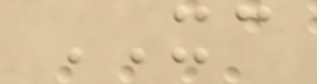XC
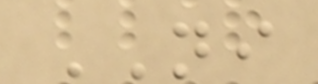NI
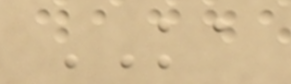KA
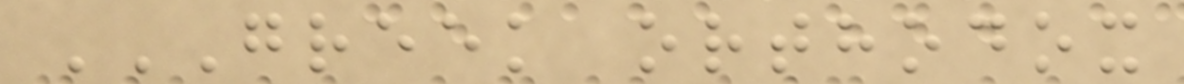GREEK ORTHODOX
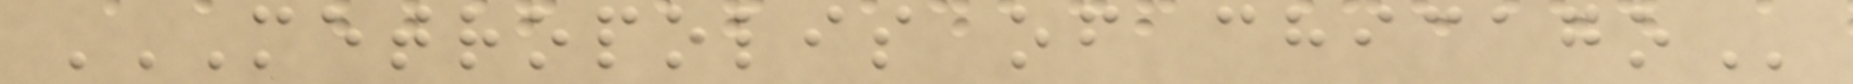METROPOLIS OF CHICAGO
